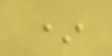*
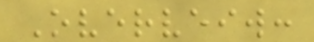Overveiw:
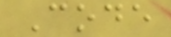Code
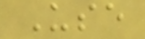Use
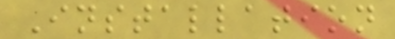Installation
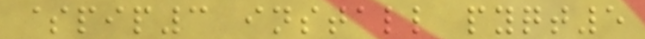$pip3 install pyqt5
